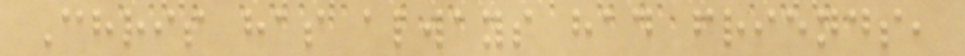Chris has always had friends,
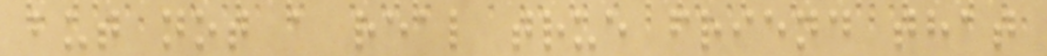but not a real true friend that
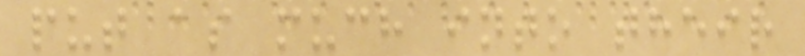put as much into their
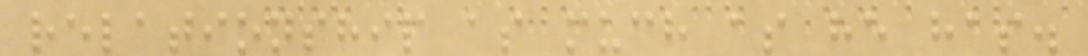relationship as much as he has.
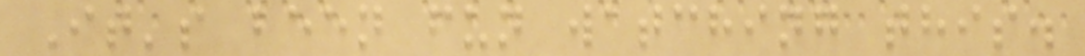It's been fun watching this.
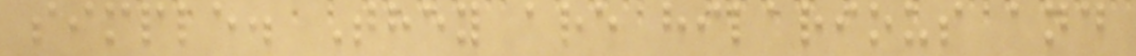simple. They are hilarious and
